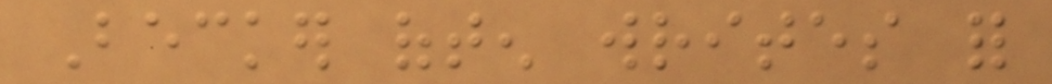Becker often writes for
